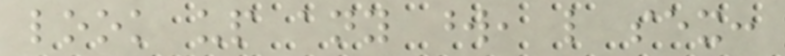look up any word, like sex:
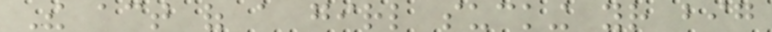The act of a girl sucking your big
